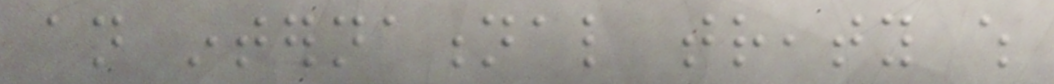an international treaty which
